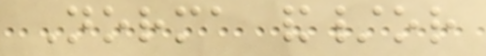Norma and/or
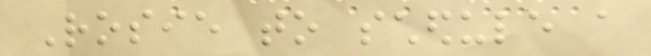Rosie to schedule a
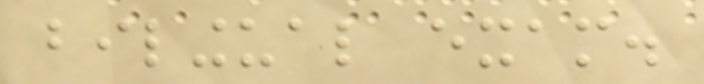bilingual exam.
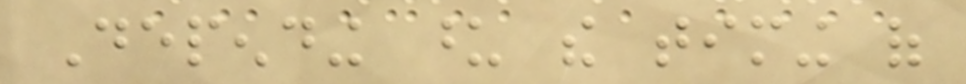Depending upon the timing of
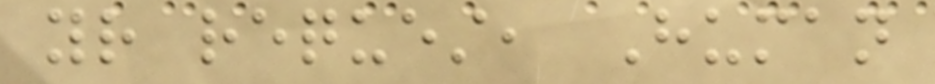your request, Human
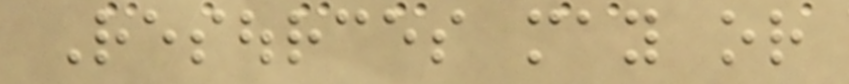Resources may or
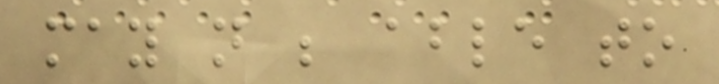may not be able to
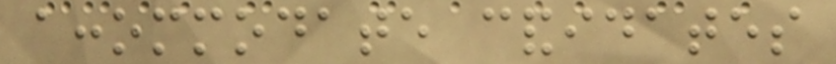accommodate candidates
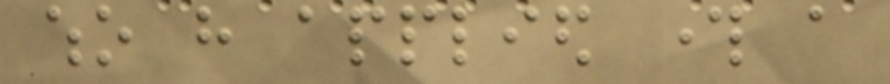who have applied through a
